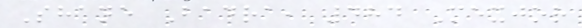Shane Badra, 484 Mexjor
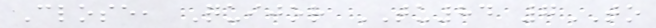Close, Quijor TU84 7TO
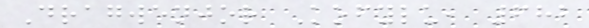Dragwenjor Kofylu, 682
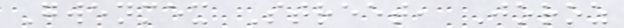Gwenmex Street, Joroz
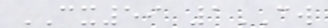CX59 1CW
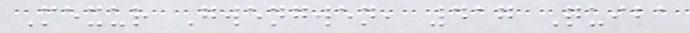Mexur Gwengwen, 417 Quiba
